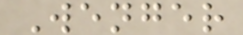Wenger
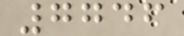7746
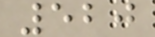520
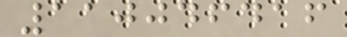110046416
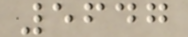5647
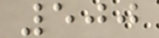500
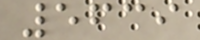5639
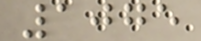1075
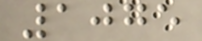1075
